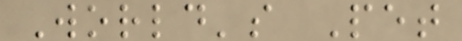World's Pet
